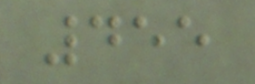455
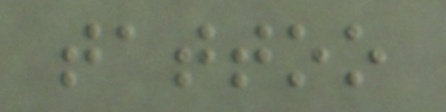tattoo
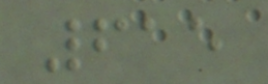615
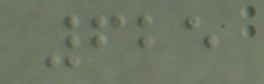625
